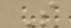S
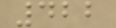422
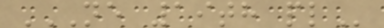NE 19TH PL
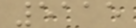5115
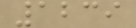1239
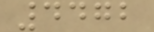4472
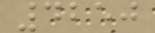4250
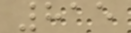815
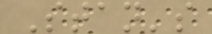Stan's
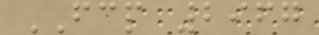FCP 2967
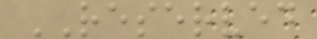RESERVED
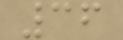36
